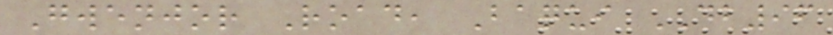Gwenjor Road, Baqui DB96
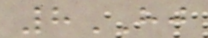8HJ
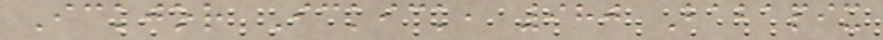Ickjor Ickick, 980 Babapix
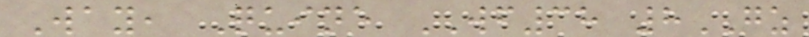Way, Quine WF38 8GZ
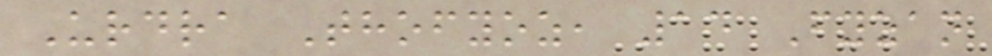Urdra Thofyoz, 14 Fyzan
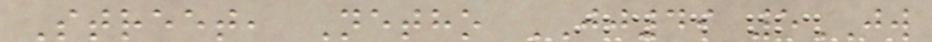Street, Netho JJ49 5JW
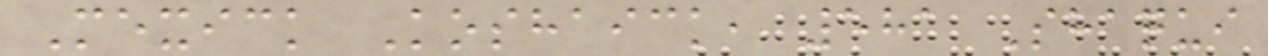Mexick Koshaick, 581 Shaqui
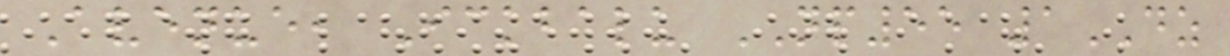Avenue, Ickbalu NP55 1DZ
